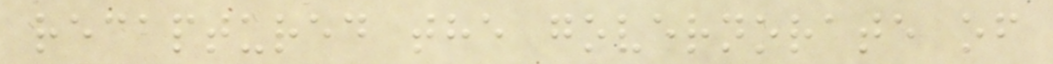recaptured the governorate of
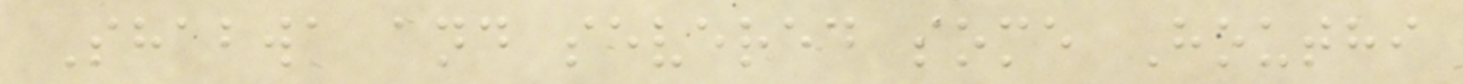Shabwa and severed some Houthi
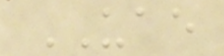UAE
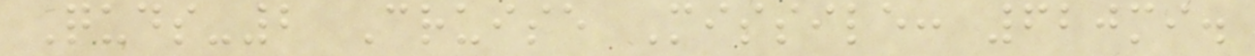Quds-2 Cruise Missile: 620mi.
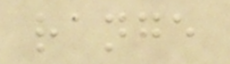range
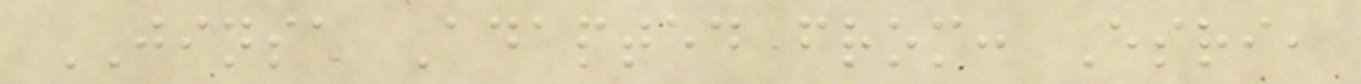JINSA Adapted from: Esri,
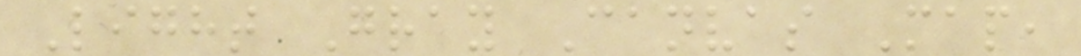Light Gray Canvas Map,
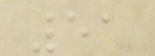51
